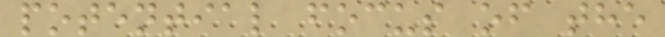potential focus of the
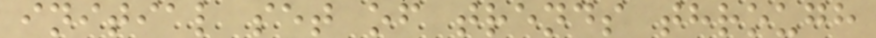initial set of trends through
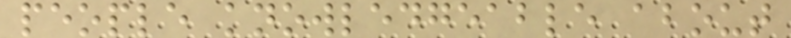people knowledgeable about
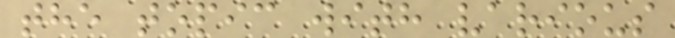the topic with various
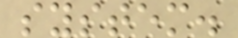system.
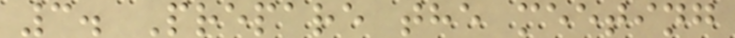3. Prepare the meeting
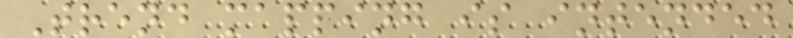Trend mapping is intended
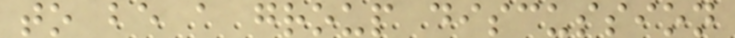to be a group discussion
